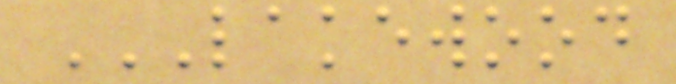LAKEWOOD
